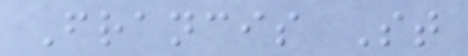Francis St
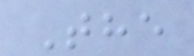The
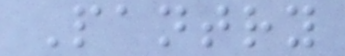Pantry
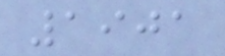1901
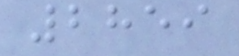2859
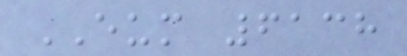EUM 6138
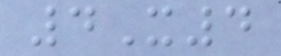4X4
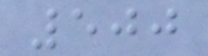500
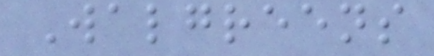Walgreens
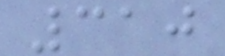310
